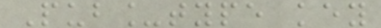Pub_type key
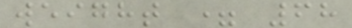weight = 68
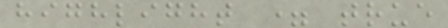highlight = true
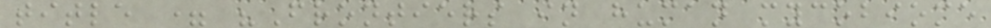title = "Frontiers in human mycobiome
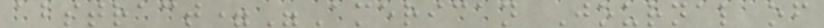abstract="American Journal of
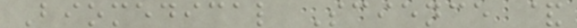Biomedical Science &
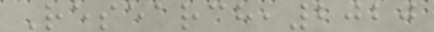Research,2020
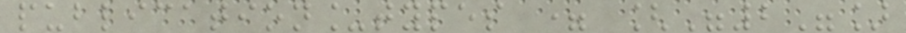publication_types = ["2"]
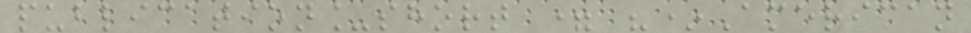publication_short = "*American
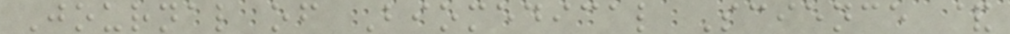Journal of Biomedical Science &
